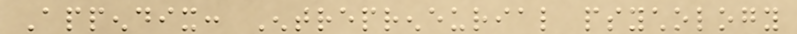Appendix: Entrepreneurial psychology
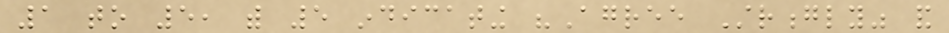1 to 5, with 5 indicating "Agree Strongly" and
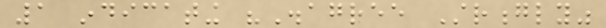1 indicating "Disagree Strongly"
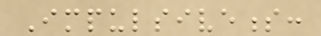Impulsiveness:
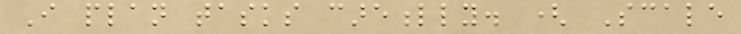I plan tasks carefully. ( Scale
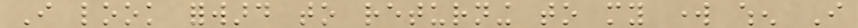I look forward to returning to my work when I
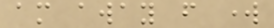am away from work
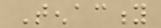Tenacity
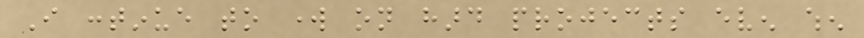I continue to work on hard projects even when
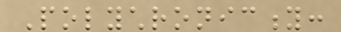Polychronicity:
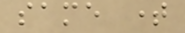same time
